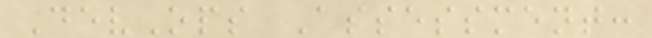DevOps Assessment:
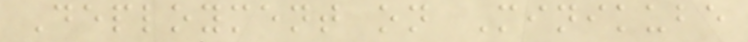Deployment on Minikube
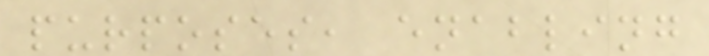purposes, enabling
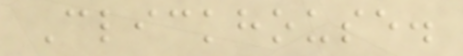Clickhouse.
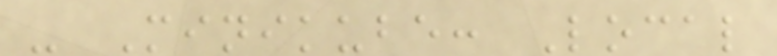- Minikube: Local
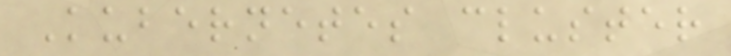Kubernetes cluster
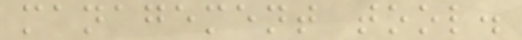management tool.
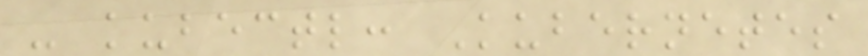- kubectl: Kubernetes
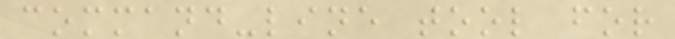command-line tool for
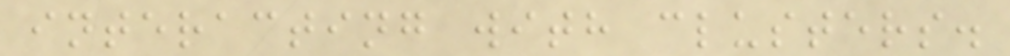interacting with clusters.
